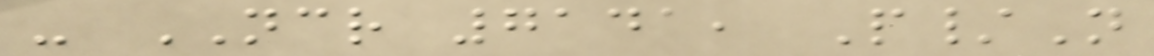- NCR 7141, P/N
